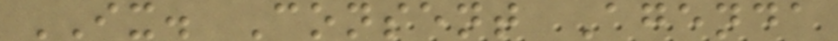IX. Consent Agenda
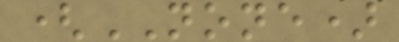(NONE)
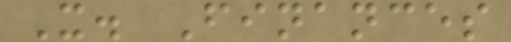X. Finances
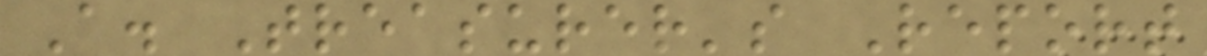A. Treasurer's Report
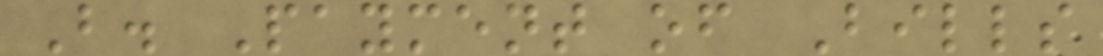B. Payment of Bills
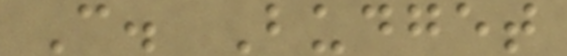C. Budget
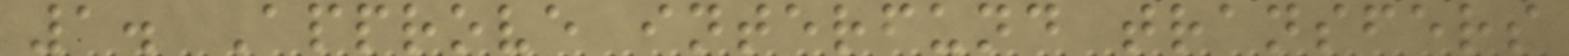1. Approve interfund transfers
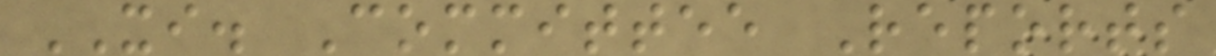XI. Committee Reports
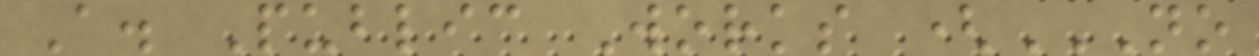A. Public Works (NO
